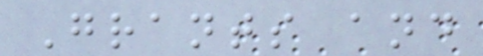Grants and
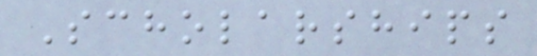Scholarships
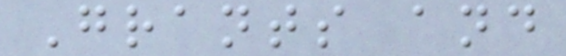Grants and
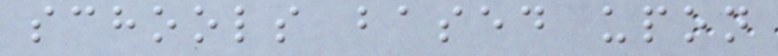schools based upon
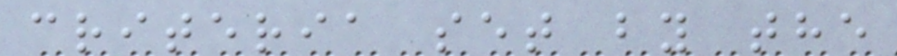criteria set by the
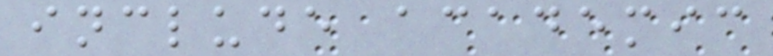include academic
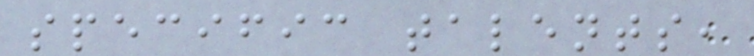specific talents,
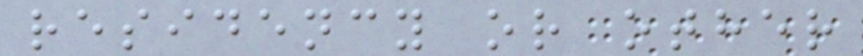residency or other
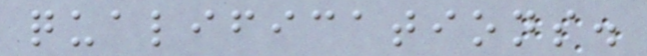qualifications.
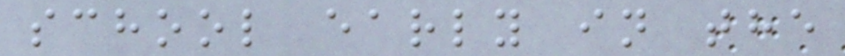school early in the
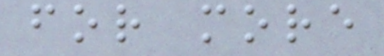for more
